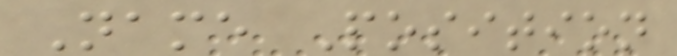Name Position
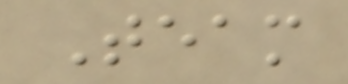Team
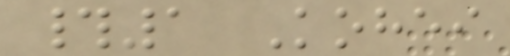#1 Kohei
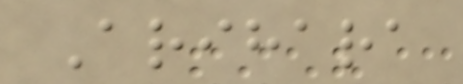Arihara
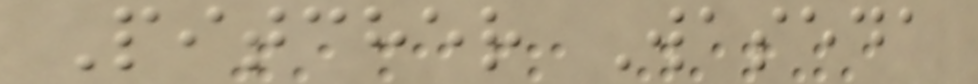Pitcher Waseda
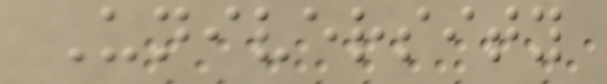University
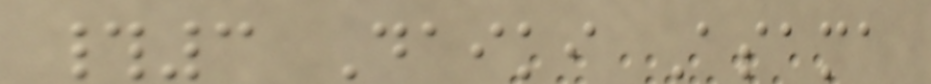#3 Daiki Asama
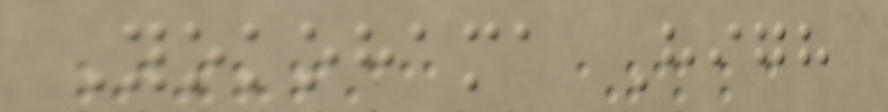Yokohama High
